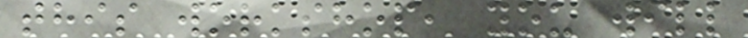this workshop, you will
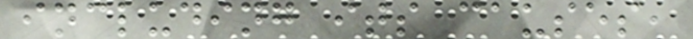including its causes,
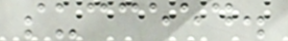succeed.
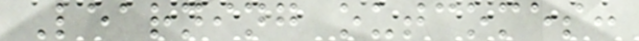Learning outcomes:
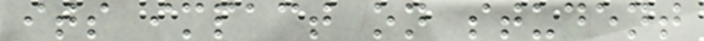its impact on student
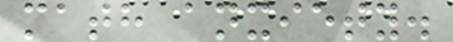math anxiety.
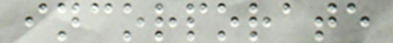incorporate
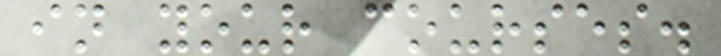in your courses.
